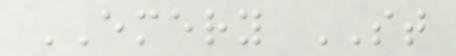EMERY ST
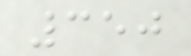350
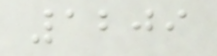1209
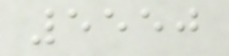5550
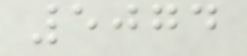5074
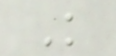K
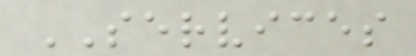SERVICES
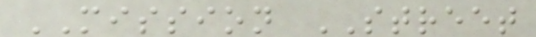MISSION STREET
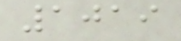1019
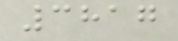3817
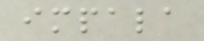impala
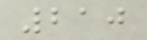210
